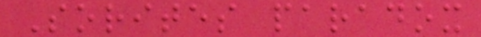Sorites paradox
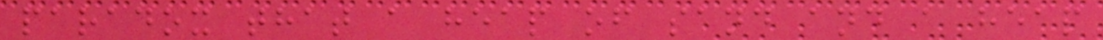paradox that a heap of sand and a heap
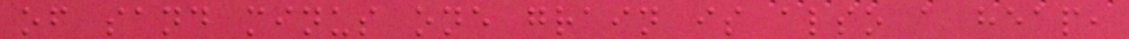of sand minus one grain is also a heap,
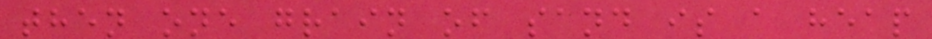then one grain of sand is a heap
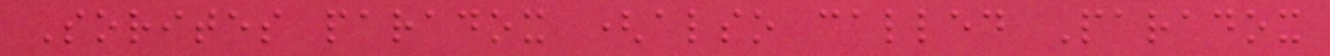Sorites paradox (also called Paradox
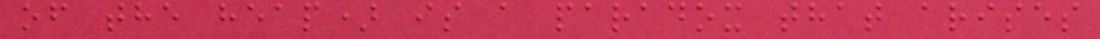of the heap) is a paradox that arises
